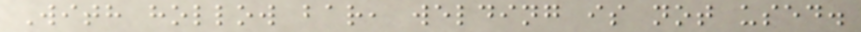With hollow bar, welding is not used.
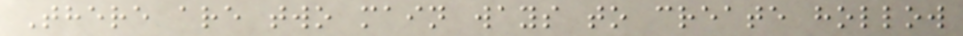There are two main ways to create hollow
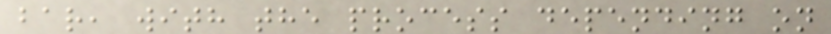bar, with the process depending on
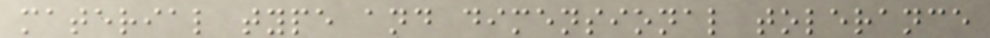material type and dimensional tolerance
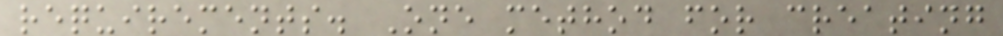requirements. One method for creating
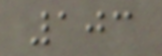103
